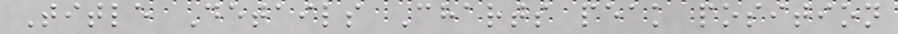Title Details Charts peak position
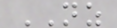NZ
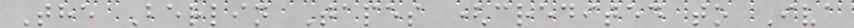The Berlin Tapes (credited to Iva
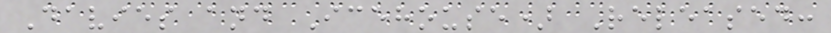Davies and Icehouse) Released:
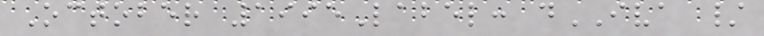October 1995Label: dIVA /
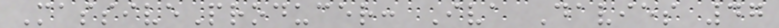MassiveProducer: Iva Davies 47
